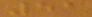51
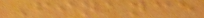Finance
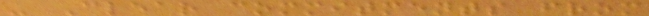- Clear commitments from
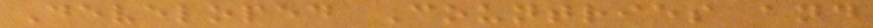Developed Countries and
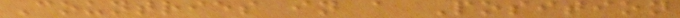Countries in a Position
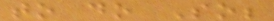to do So;
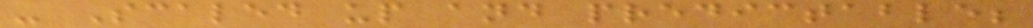- Scaled up and predictable;
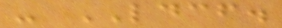- LDCF.
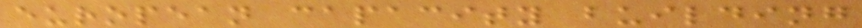european capacity building
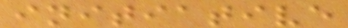initiative
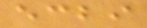ecbi
